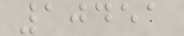10451
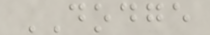DODGE
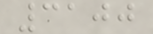3100
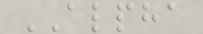ALPHA
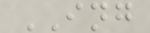ING
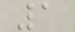1
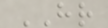HR
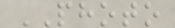PHOTO
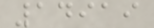14919
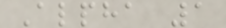Alpha 1
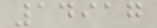14917
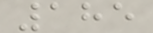185
